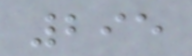295
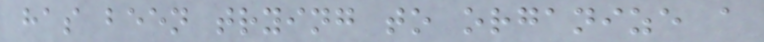has been trying to organize a
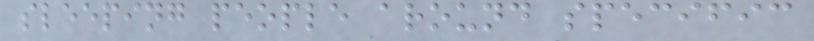sleeping people around specific
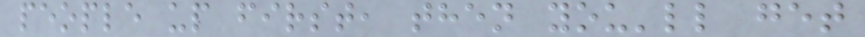people up first, then you'll get
